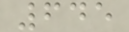645
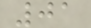01
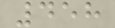458
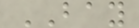BAY
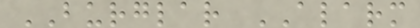BURGLAR ALARM
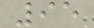95
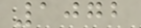1072
